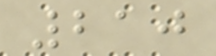210
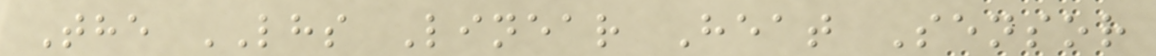The LHS Linear Heat Sensor
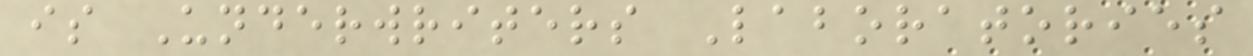is Underwriters Laboratories
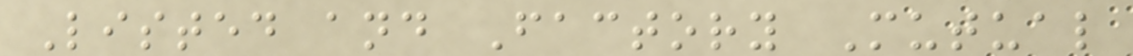Listed and Factory Mutual
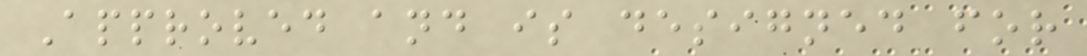Approved and is designed for
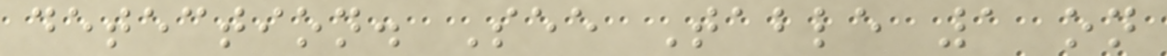detection. See Table 1 on
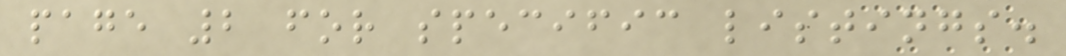page 2 for specific listings.
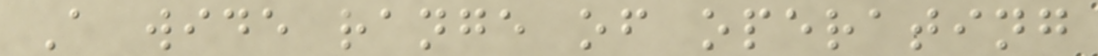A wide range of operating
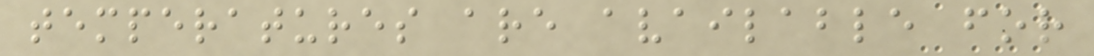temperatures are available for
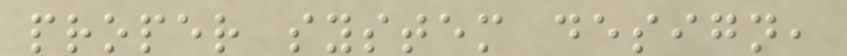proper system design,
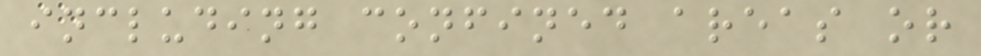including confined areas or
